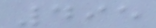495
